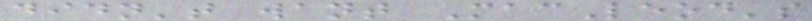didn't want MacLeod's
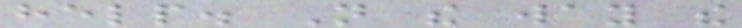help. Not the way the
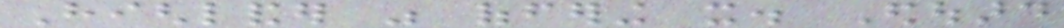Highlander was offering it. Edouard
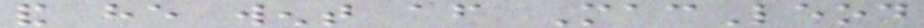and he went after MacLeod
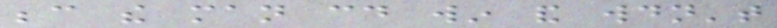because the man could win and wouldn't
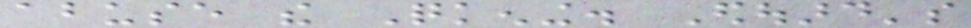abuse the Quickening. Edouard's
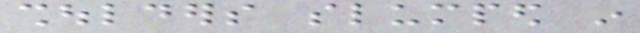shoulders slumped in
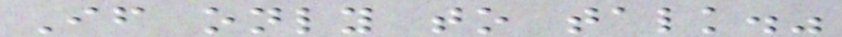If only to talk."
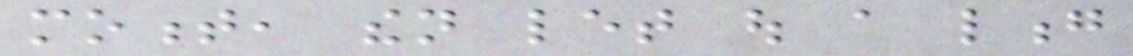moment, then let out a long
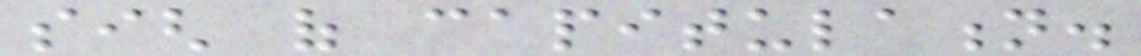sigh of capitulation.
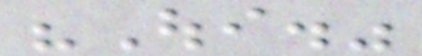"Oui."
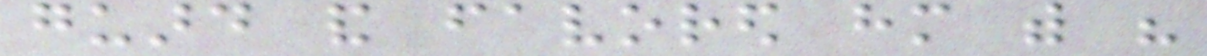guard and favored him with his
